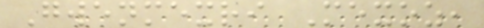Gwenmexri Mexoz,
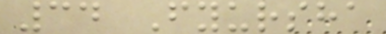34 Fyursha
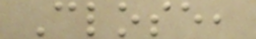Close,
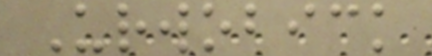Urwobick
